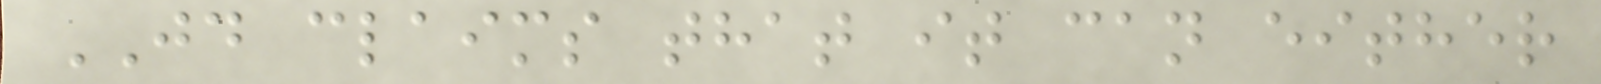JD claims that it can either
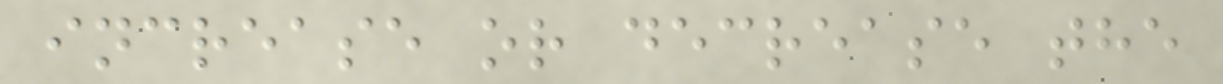increase or decrease the
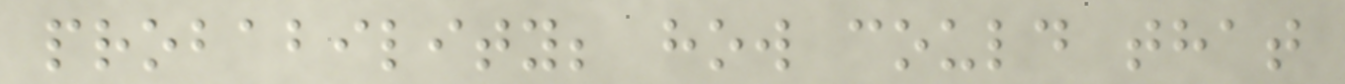probability; how could that
